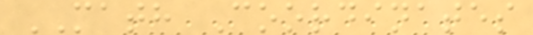MATH Coordinates
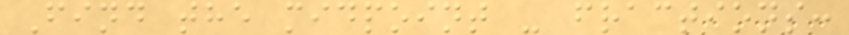Find the midpoint - fractions:
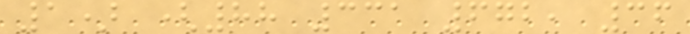1) (88 331 672, 36
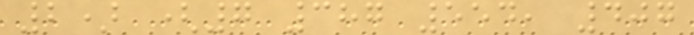2) (7 387 554, 407
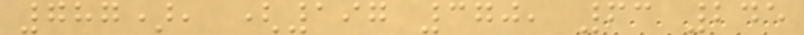787), (197 370, 63 245
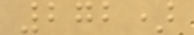272)
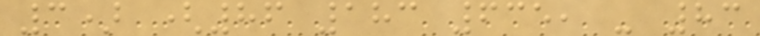3) (86 183 635, - 83
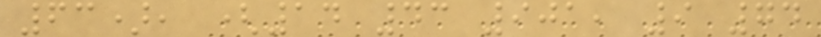63), (14 43 901, 9 74
